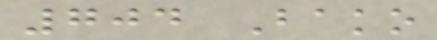704 Bako
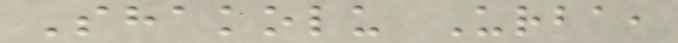Shakolu Urba,
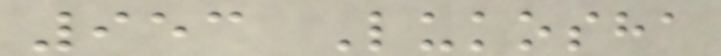953 Lukosha
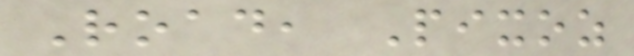Road, Pixoz
